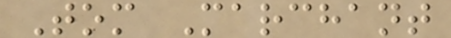Tom Marchant
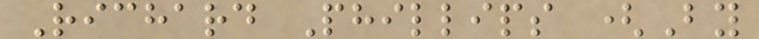Richard Phillips (By
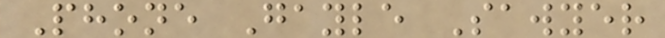Phone Gayle Sawyer
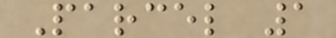Parcel 1
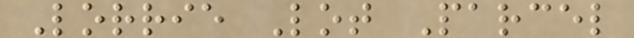Lorrie Lot Parcel
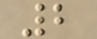2
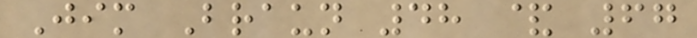Jim Braun 48 & 67
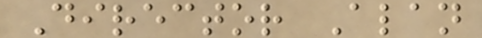Director Alan
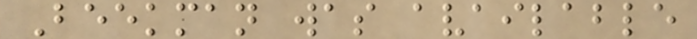Beekman was available
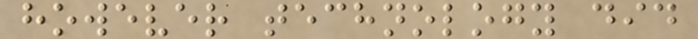however technology did
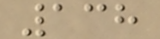138
